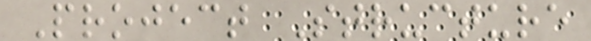Project Structure
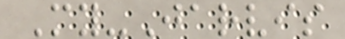My-Jarvis
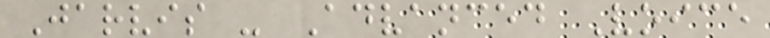Jarvis - Advanced Voice
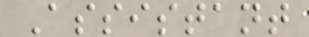Assistant
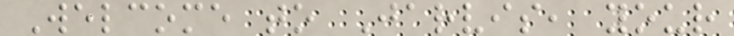Welcome to Jarvis, your
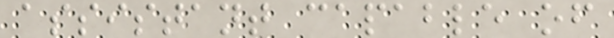assistant capable of
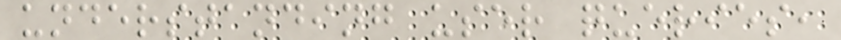understanding user queries,
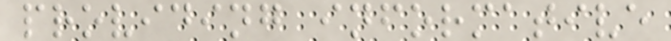providing informative
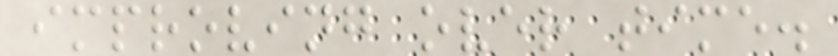improving over time.
